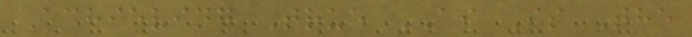Achieving True AI Is The
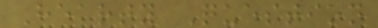Hearty Question
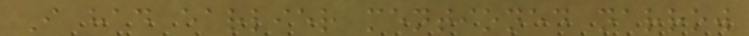I had earlier mentioned narrow
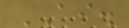AI.
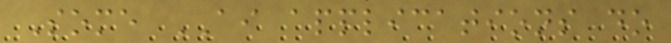Some AI applications do
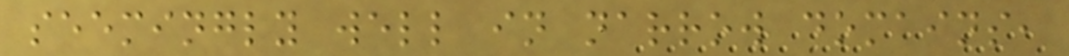seemingly well in narrow domains,
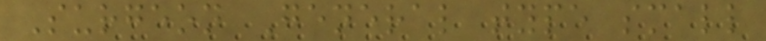Surgeon General type small
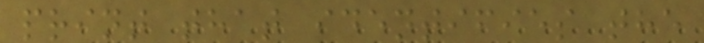print that identifies the
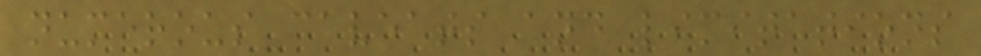numerous caveats and limitations
